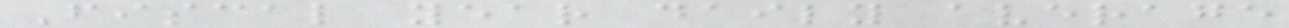Fiscal year daily average
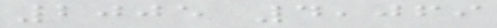2005 4,069
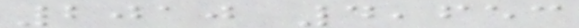2010 4,653
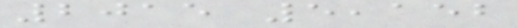2015 5,152
